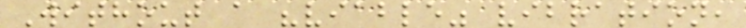Without a "viable" vibration,
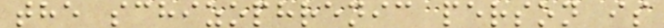the schizophrenic person is
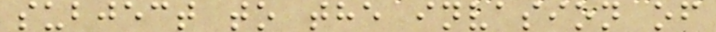subject to the invasion of
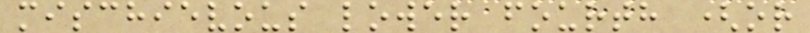mischievous lower fourth (or
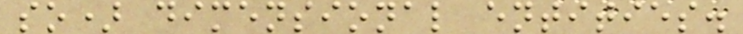so) dimensional entities.
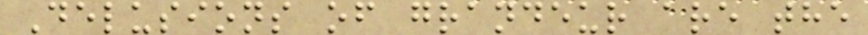Delusions of grandeur are the
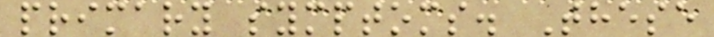primary symptoms. These
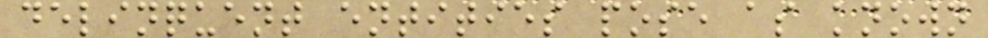delinquent entities pose as known
